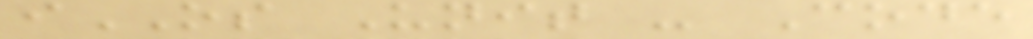iOS Unit - Code
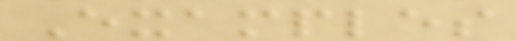Examples
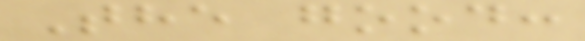The good:
